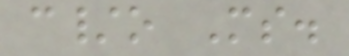c/o Ms.
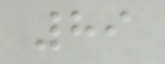89
